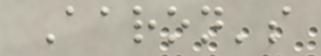Aaron's
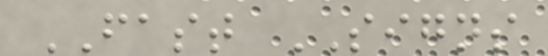FAST SIGNS
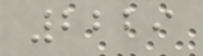2229
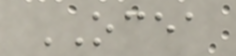OCEA
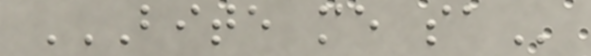BITE ME SA
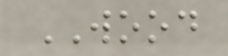WOOD
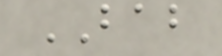BAB
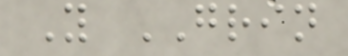Y GRIN
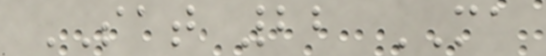SAT 22 MA
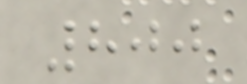800
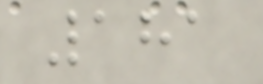181
